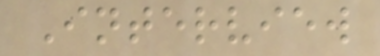Interview
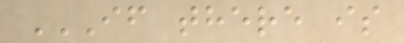IF THERE IS
